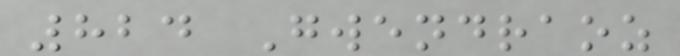824 Gwendraoz
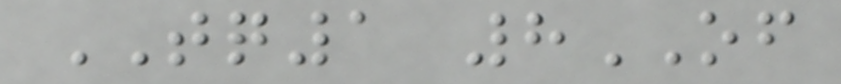TQ1 8OF
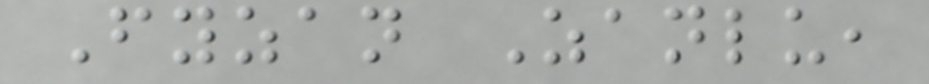Fyzan Zanlu,
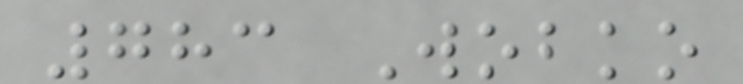783 Wobko
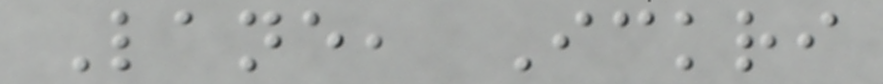Lane, Ickri
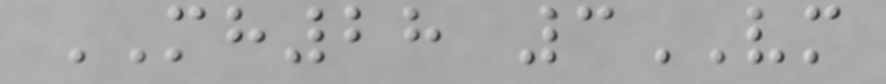MH28 3VM
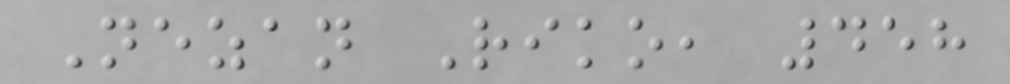Nezan Riko, 458
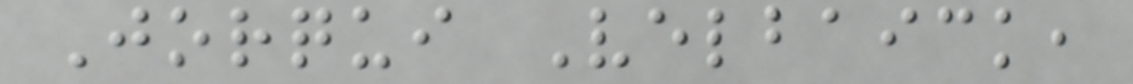Jorqui Velbaick,
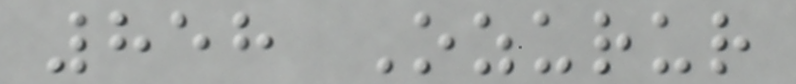858 Ozurur
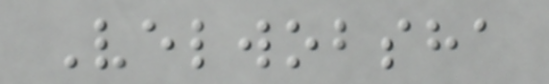Velwobsha
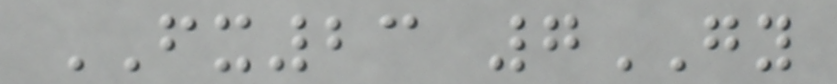FX23 7GY
